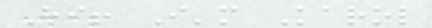Hi! I'm Karol
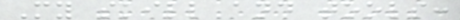My skill and tools:
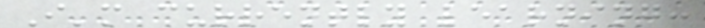I'm currently learning:
